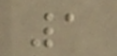1
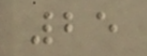25
